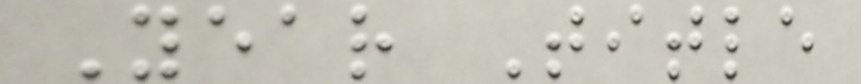Year Title
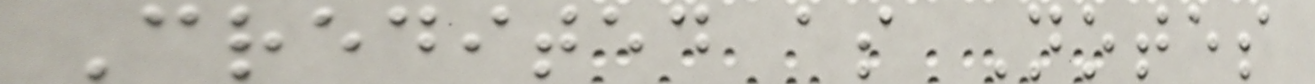Credited as Notes
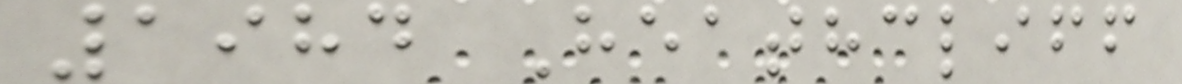1984 Heathcliff
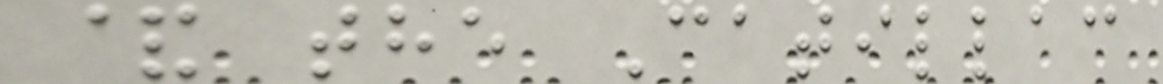& the Catillac
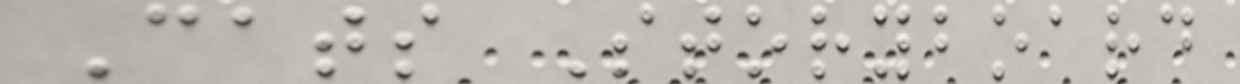Cats Storyboard
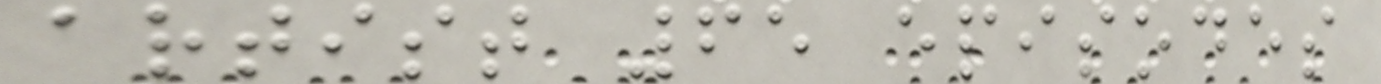artist 65 episodes
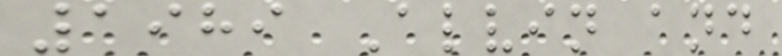1989 Alvin and
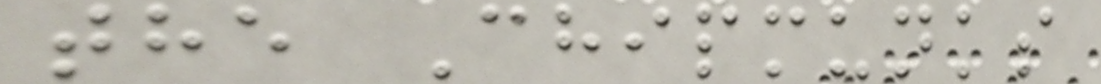the Chipmunks
